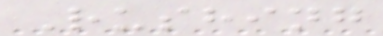Rushing
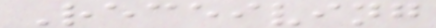Receiving
